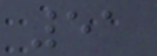51
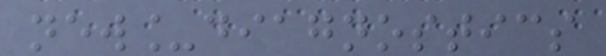new_diagnostics
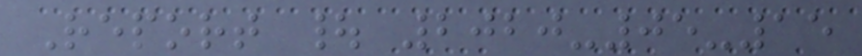Report | 2020-05-15
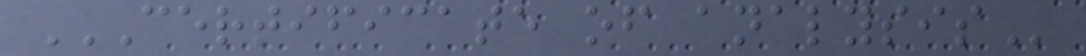CERTIFICATE OF ANALYSIS
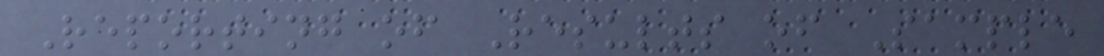Reporting of Results of Sample
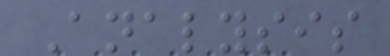Analysis
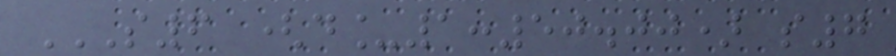S6 (D_1:50.00) S7
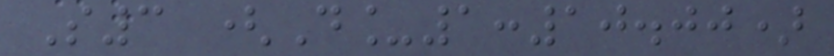S3 (D_1:10.00)
